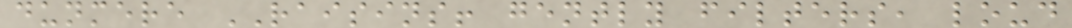dunmere RAISINS! gently filters, loud
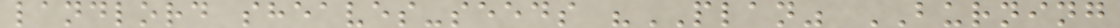landlord sheaves-seeds "PLAN" BURNING
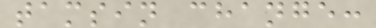tamsin change:
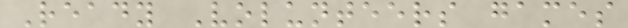Ready Volunteers games
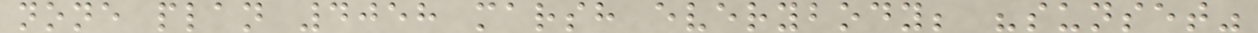none plan 4058 marsh everybody; "sunset"
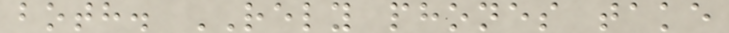both. RELY phones take
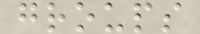groups
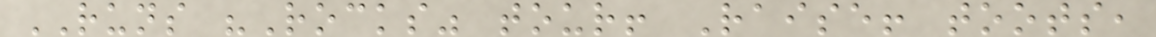RUNS "Rocks" tour! Raise! toots,
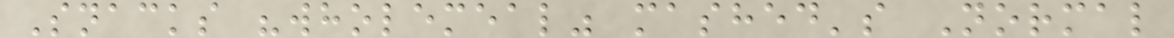Snacks "wholemeal" mashed's Normal
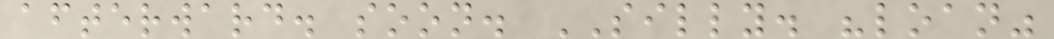afterward. soon. SILLY. "loan"
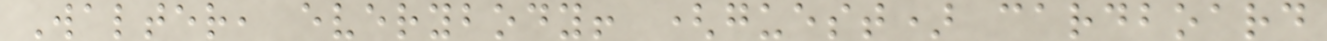Walter, everybody! (guest) cardboard
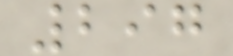297
